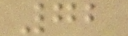72
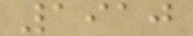1910
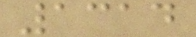1314
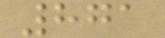871
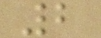2
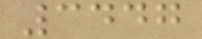3447
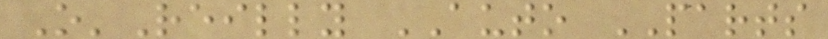O'Reilly AUTO PARTS
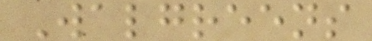Walgreens
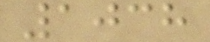1038
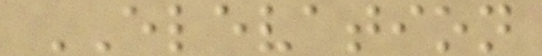ELEVATION
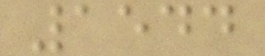1544
